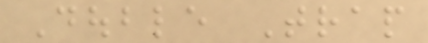Double Trap
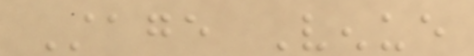Stage Venue
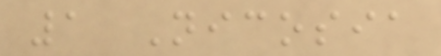1 Nicosia
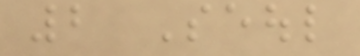2 Seoul
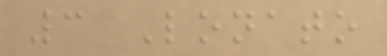3 Lonato
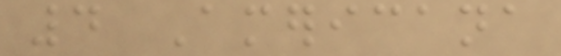4 Americana
